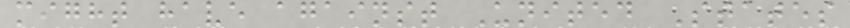might have against United States
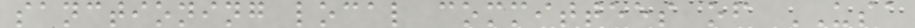sanctioning local committees of USA
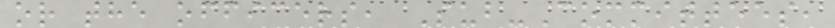or the officers, Sub-Committees,
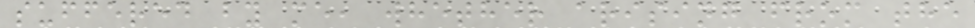suffered by me, whether arising from the
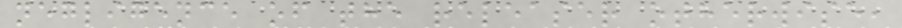negligence of the releaser otherwise,
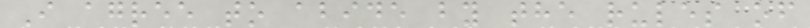I agree to abide by the rules of
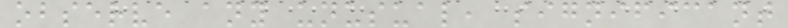observe any unusual, significant
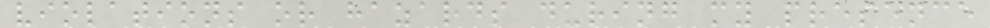violations or hazards during my presence
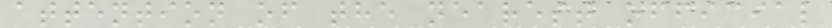attention of the nearest official
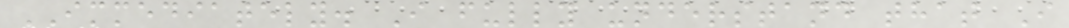IMMEDIATELY. I fully understand that I
